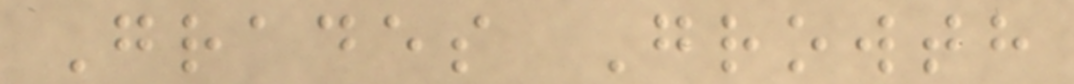Grades Growth
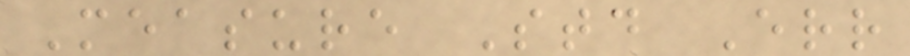Measure Std Err
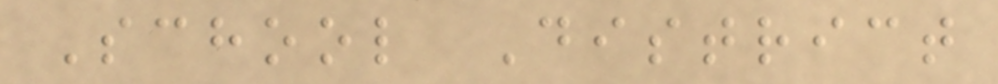School District
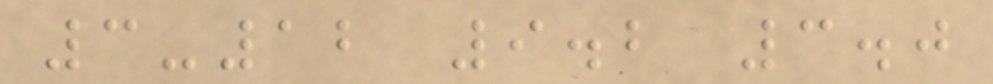3-12 9.2 3.0
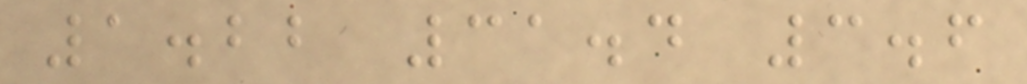1.22 31.4 3.6
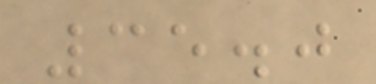35.0
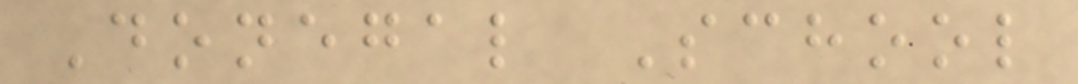Donegal School
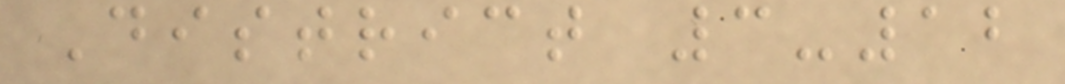District 3-12
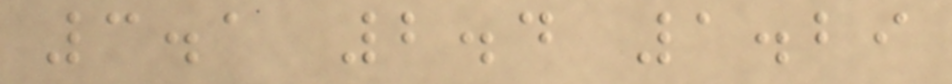3.1 2.4 1.29
